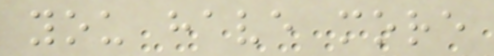you have more
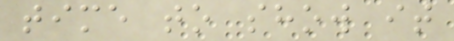time to show it
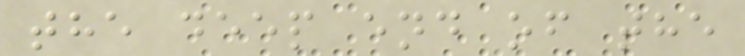the deep end of the
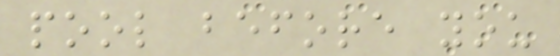pool before you
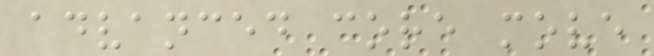advanced core move
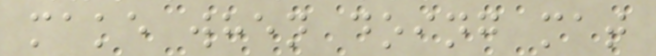make when doing mat
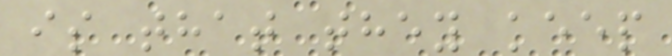is that they keep
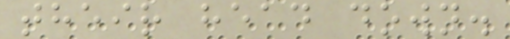their head down.
